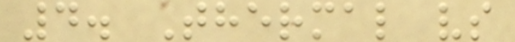4. Thermal vs
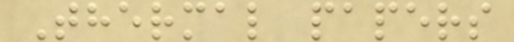Thermal papers
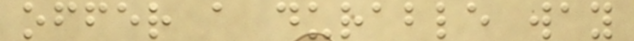offer a durable way
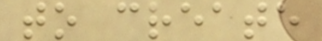to create
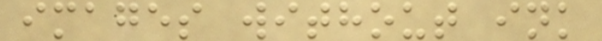images without ink
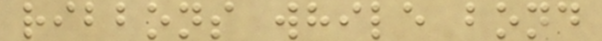ribbons while bond
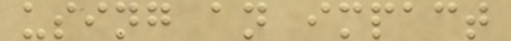using an impact
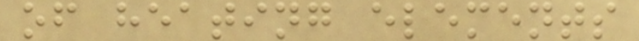of heating elements
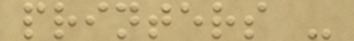printers -
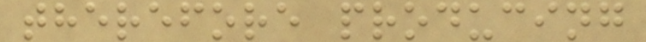therefore producing
